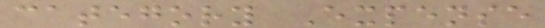category Expense
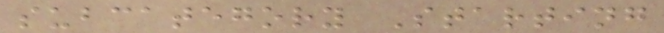subcategory Starting
